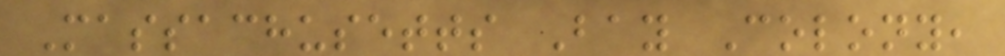Massachusetts Bay Colony,
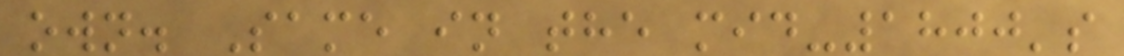own. Same in the mid-1800's
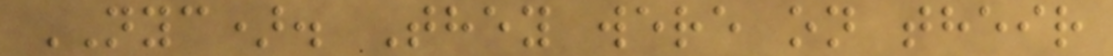NYC). They were on their
